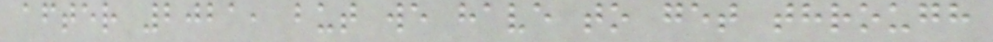after 2021, but we have to get through
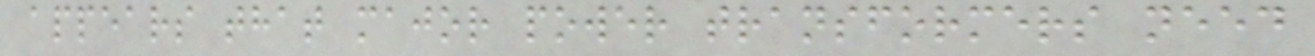appears that major power transformers need
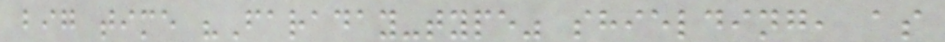big time "Faraday-type" shielding, as
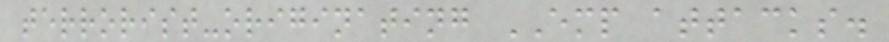terrorist-originating EMP attacks.
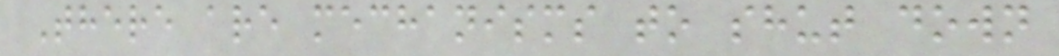There are mechanisms to shut down
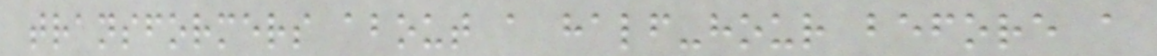transformers about a half-hour before a
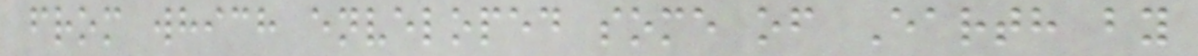from which enveloped some of Earth by
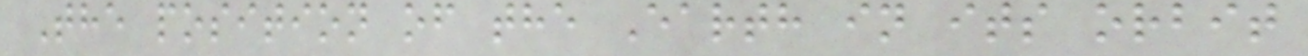The position of the Earth in its orbit
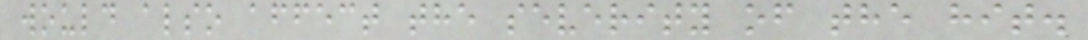would also affect the severity of the hit.
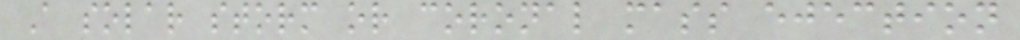A solar storm or coronal mass ejection
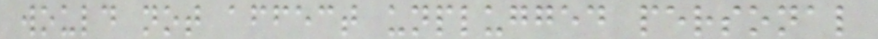would not affect unplugged personal
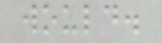would.
